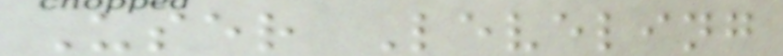User Leveling
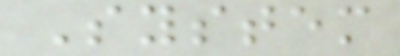System
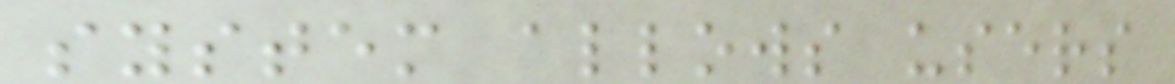system allows users
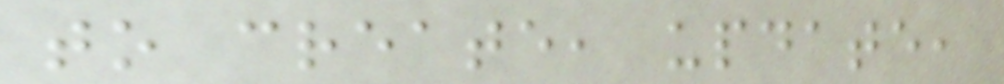to create, update,
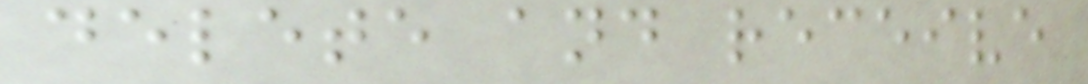delete and receive
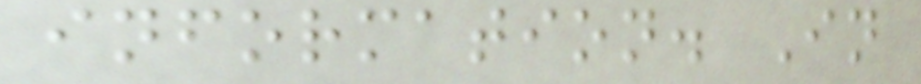information. In
